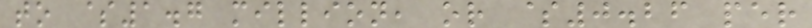to $1.7 million, or $0.26 per
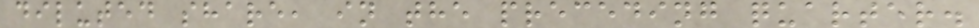diluted share, in the preceding quarter.
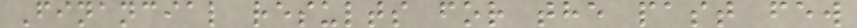Financial results for the past few
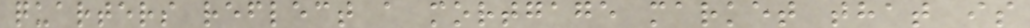quarters reflect a mortgage market that is
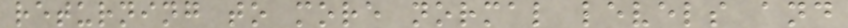returning to more normal levels and
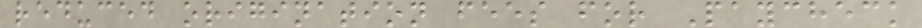reduced origination fees for Paycheck
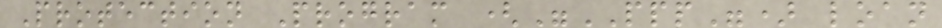Protection Program ("PPP") loan
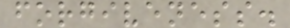forgiveness.
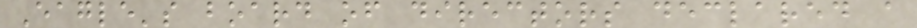Eagle's board of directors declared a
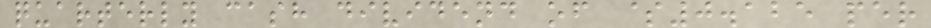quarterly cash dividend of $0.125 per
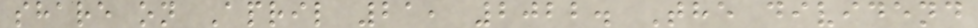share on April 21, 2022. The dividend
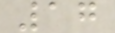17
